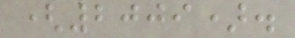(2009).
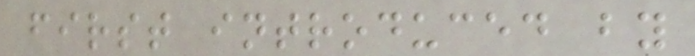first introduced by
